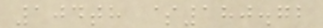104th $180.72
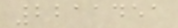2211451
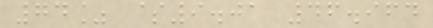74% $9.01 46.964
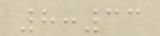8:33
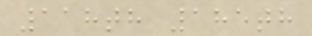118th 185th
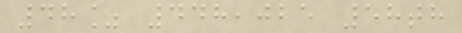48% 448,025 58th
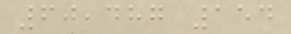60,487 154
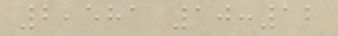2,581 10:12
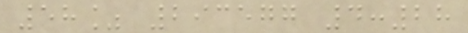58% 293577 4:28
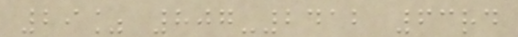29% 807-2412 63rd
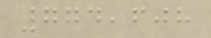774,608
